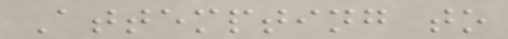Attempting to
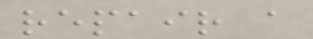repair a
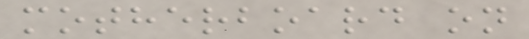motherboard on
